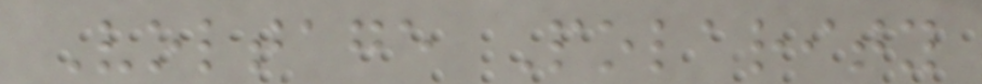Voltage Polarity
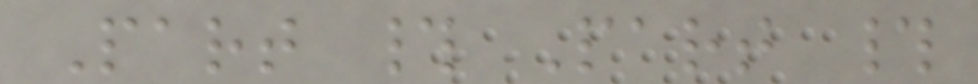Part # Part #
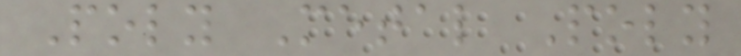Poly Metal Poly
